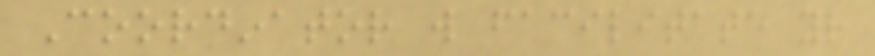Coordinator will facilitate your
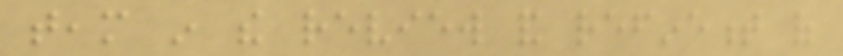team in the review and refinement of
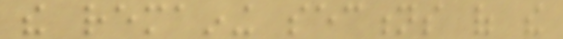the remaining sections of the
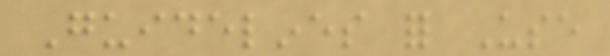Guidelines for Use
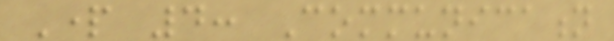Part 4: Communication
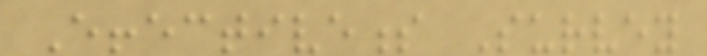Effectiveness Survey
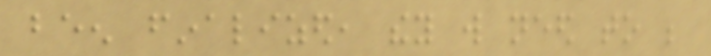been finalized, they will need to be
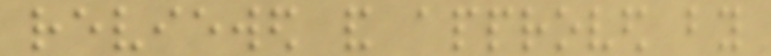reviewed and approved by
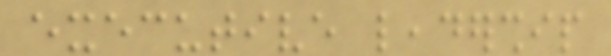executive leadership
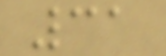31
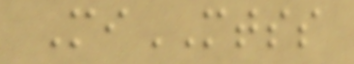MiMTSS
